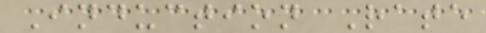Induction Rate
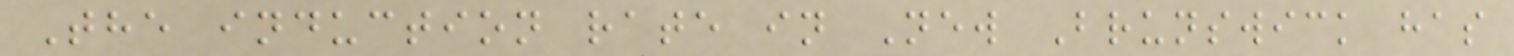The induction rate in New Brunswick has
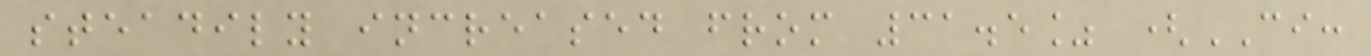steadily increased from 31.5% (CI:
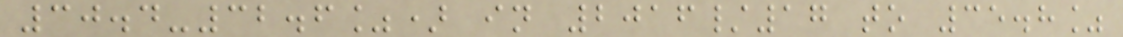30.4-32.6%) in 2016/17 to 35.8%
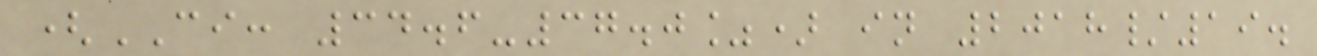(CI: 34.6-37.0%) in 2018/19.
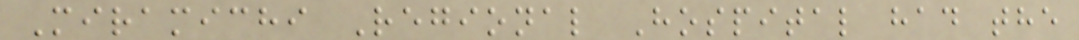Miramichi Regional Hospital had the
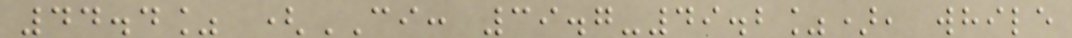44.4% (CI: 39.7-49.2%), while
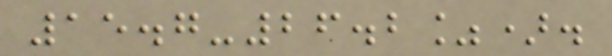15.7-26.2%).
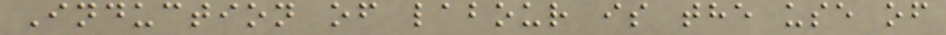Induction of labour is the use of
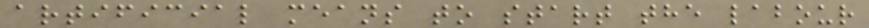artificial means to start the labour
